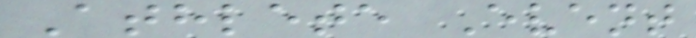Athlete Event
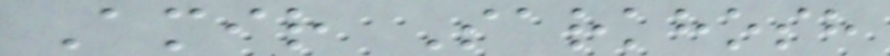Amir Sarkhosh
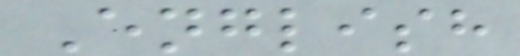English
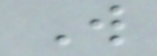W
